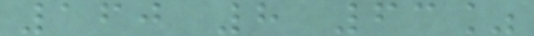160 8 63%
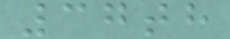37th
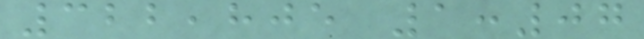322,805 1:07
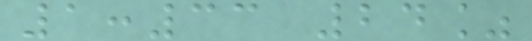1:33 24%
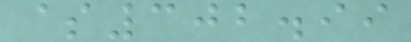$302.99
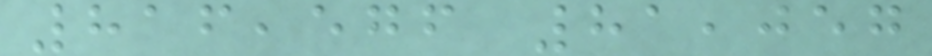816,576 81,057
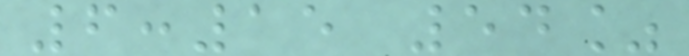6:15 54%
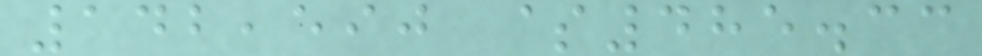142,590 $485.33
